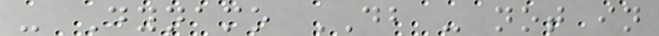- Dynamo DB - not in
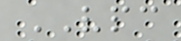VPC
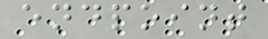endpoint
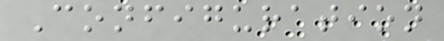Configuration
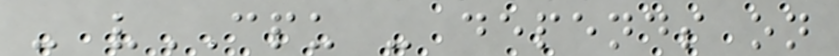- vCPU - depends on
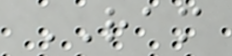RAM
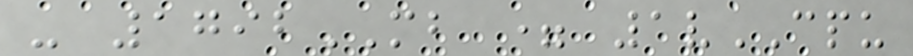- 1792MB = 1vCPU
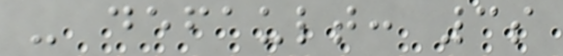- default: 3s
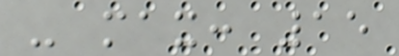- max: 15
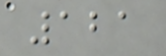121
